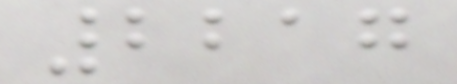2217
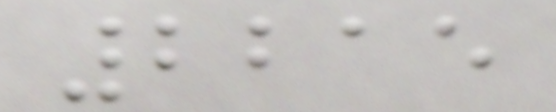2215
